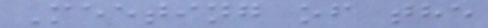Meeting of the
